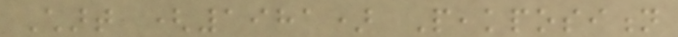Chart (1981) Peakposition
